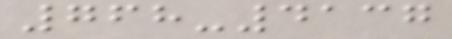768-4137
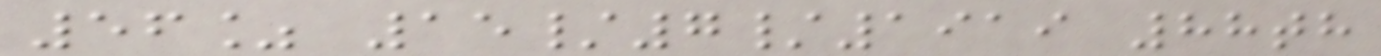56% 15/7/1919 88th
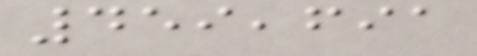459,691
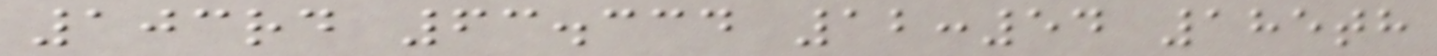103rd 63.334 12:54 185th
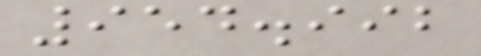954.992
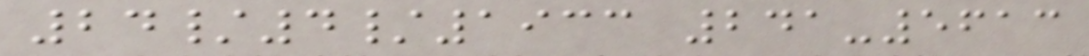24/4/1933 241-5613
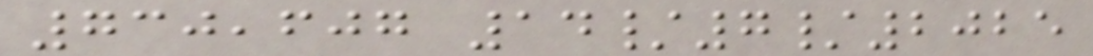730,607 14/7/2025
